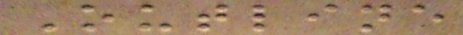Outline
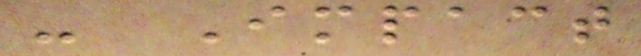- Impact
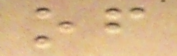of
